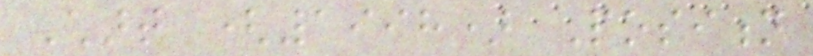Chart (1998) Position
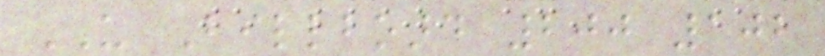US Billboard 200 102
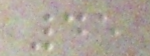45
